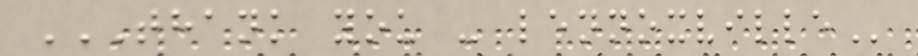THANK YOU - LENNOXVILLE
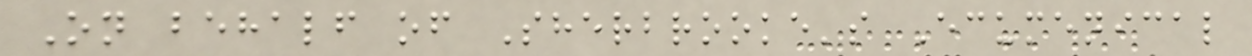On behalf of Sherbrooke's Ecumenical
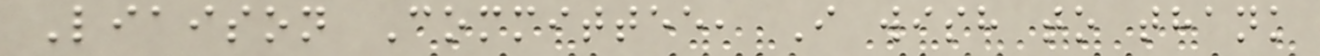Liaison Committee, I wish to thank
